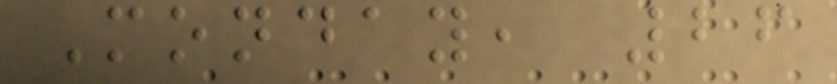Monday, 26
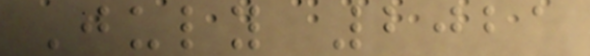July 2021
